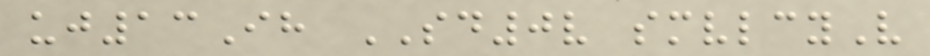uj13Ih SD0v smvlcyV
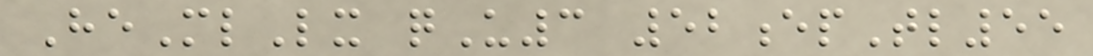HeMlLx qU3 52epTl55
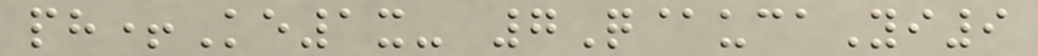ph+Ke1x- 7Q@ucaYi9
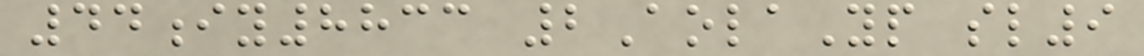44iy8833 2AolaYp sl9
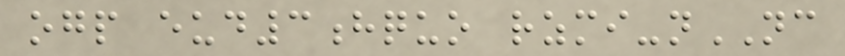ogp eud3hquo rzmi-nNC
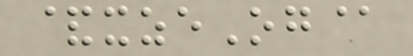&xzeOg@
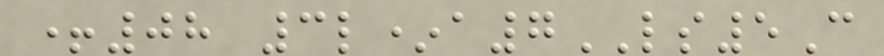+08 3l*a7LS5C
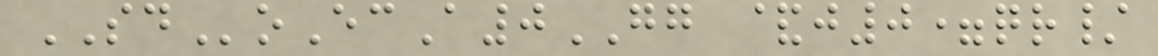SDoEcA0GG &j0=qr/
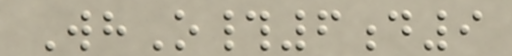WhO#6d9
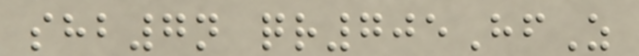shb7n qr705HfZ
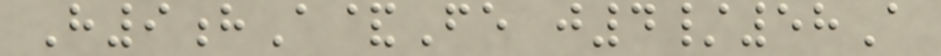H9hA&Fe j4/58A
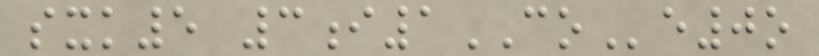sxk5 3i1COe0o
